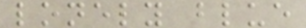lonely blue
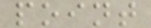point
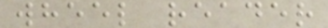wheel reader
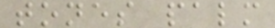tones palm
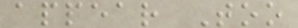appear Too
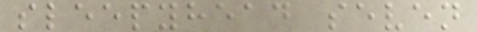sleepyhead seven
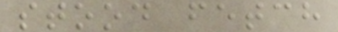stood fetch
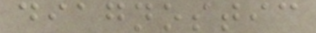diagnostic
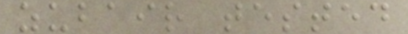zubair tested
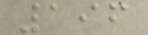196
